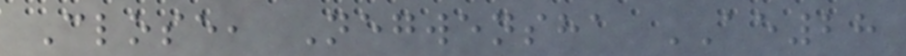Close, Negwensha AE28
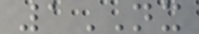1NX
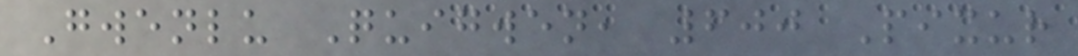Gwenlu Quigwen, 600 Pixur
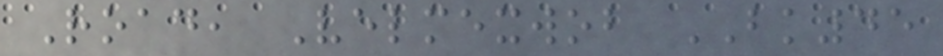Road, Velmexwob BK45
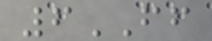6FF
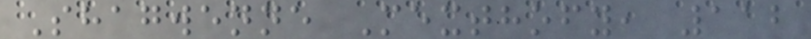Shagwenne Mexthofy, 112
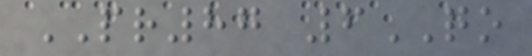PR87 6QO
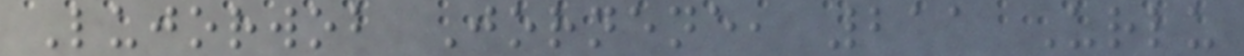Lujorwob Jornene, 211 Urlu
